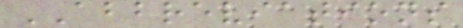ABBREVIATIONS
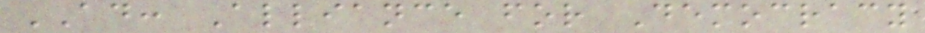AD: Alliance for Democracy
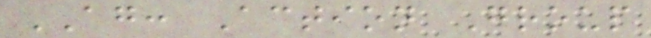AG: Action Group
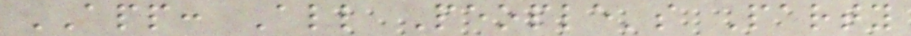APP: All People's Party
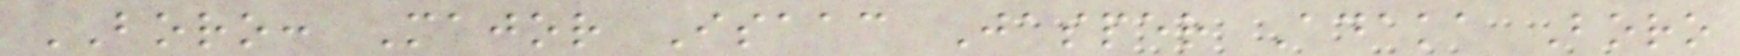BORO: Major Isaac Jasper Adaka Boro
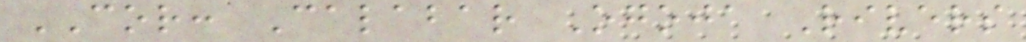COR: Calabar Ogoja Rivers
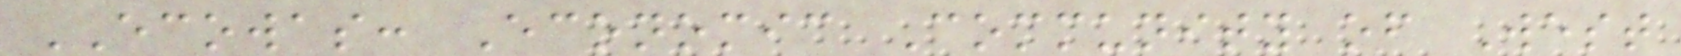ECOWAS: Economic Community of West
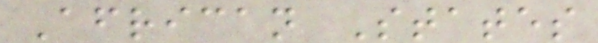African States
